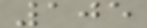105
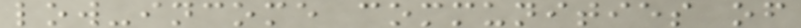low-income communities of
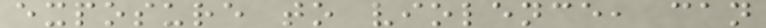exposure to violence, can
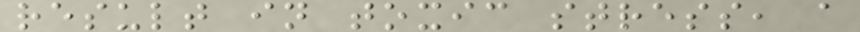result in toxic stress, a
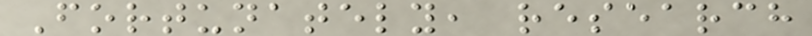Fortunately, research
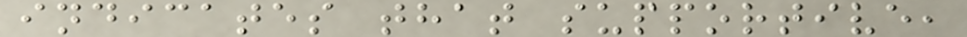indicates that supportive,
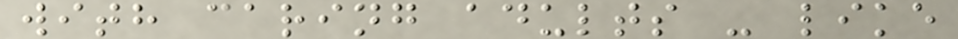with caring adults - like
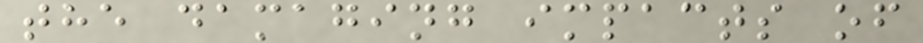the damaging impacts of
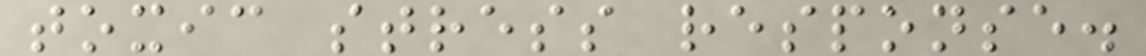toxic stress response.
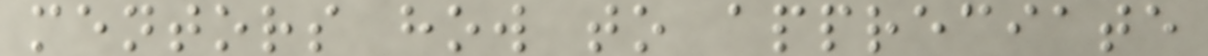mentors how to appreciate
